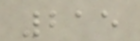215
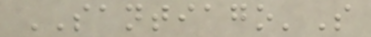SANTIAGO'S
